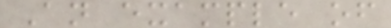An example of
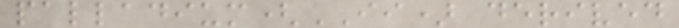palladium(II) derived
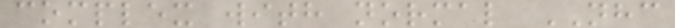complex with normal NHC
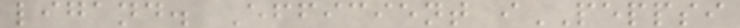ligand. Efficient iPEPPSI
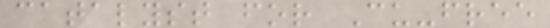catalyst for Cu-free
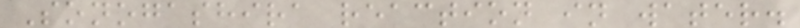Sonogashira reaction in water.
